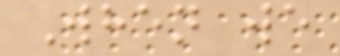When we
